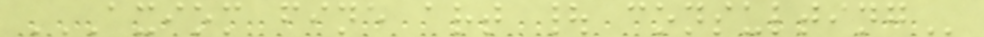AXIOM FINE ART | CONSULTING
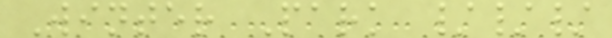Winter Park ///
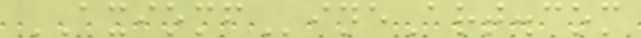AXIOMFineArt.com
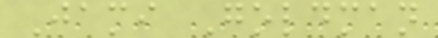Jami Goldman
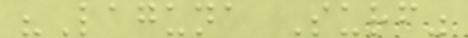"Laguna Surf"
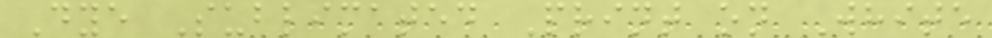Dye Sublimated Print on White
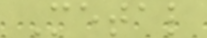Metal
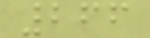266
